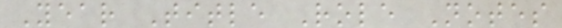Year Title Role Notes
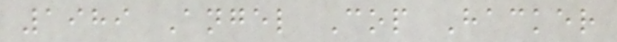1989 Angel Cop Hacker
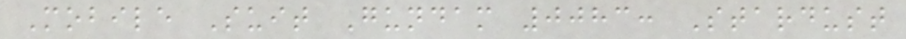Mobile Suit Gundam 0083: Stardust
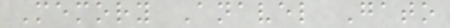Memory Anavel Gato
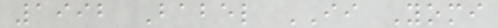1992 Babel II Yomi
